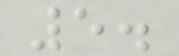5.
